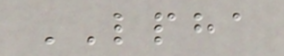LPHA
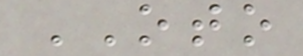OTO
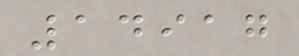14917
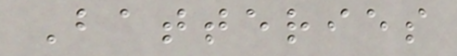Batteries
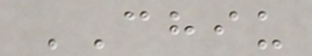CHIU
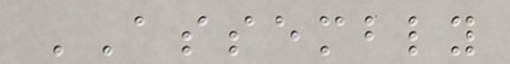ASSEMBLY
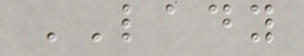LADY
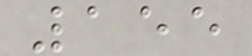155
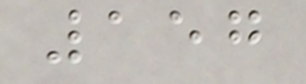157
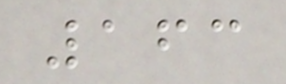163
